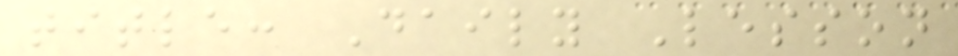title: Daily Lesson
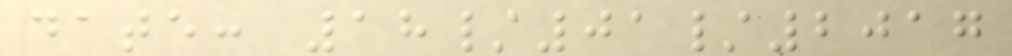date: 18/01/2017
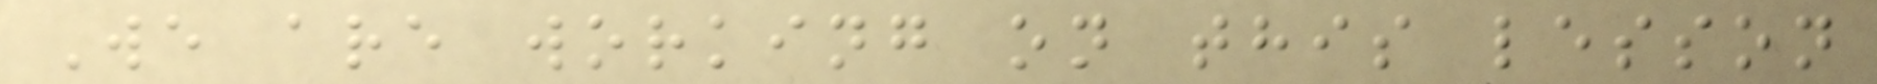We are working on this lesson
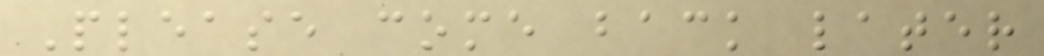Please come back later
